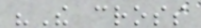"The cross
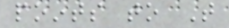points to That
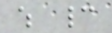which cannot
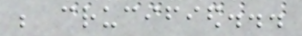be crucified...
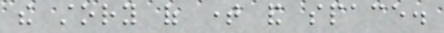the story of time and space.
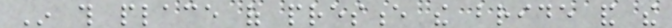In this place of presence the bride and the
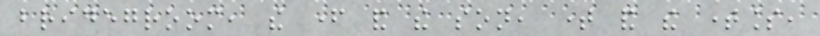bridegroom, the father and the son, time and the timeless,
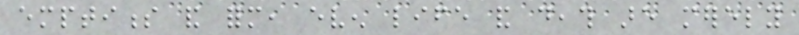emptiness and form, even life and death are merely
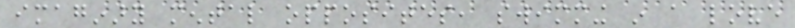imaginary mental opposites, swimming in a love
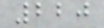220
